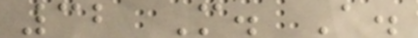32 M. A.
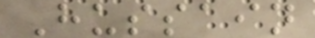Hussain
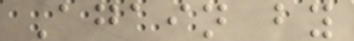Again by
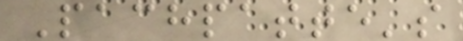Pachpatte's
